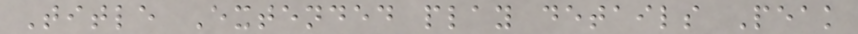Title Extended play details Peak
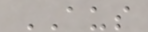AUS
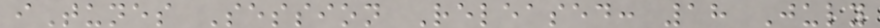iTunes Session Released: 18 July
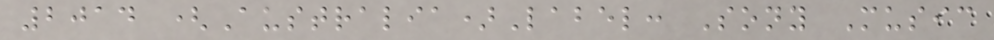2014 (Australia)Label: Sony Music
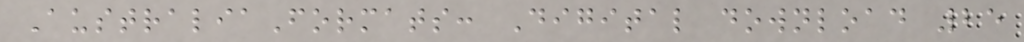AustraliaFormats: Digital download 25
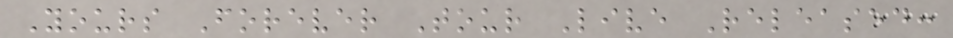Yours Forever Tour Live Released:
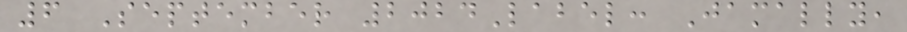6 September 2024Label: Jamally,
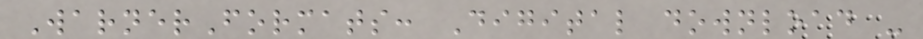WarnerFormats: Digital download -
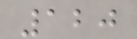120
